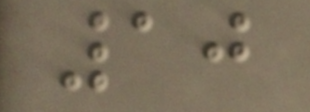10
